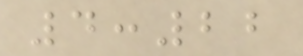4:22
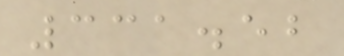331.52
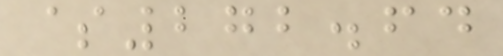$272.64
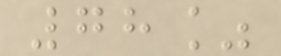78%
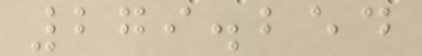279.254
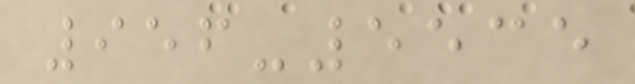956-5535
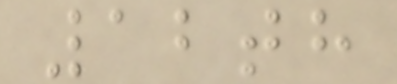12th
